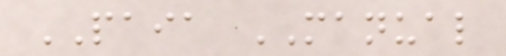PAIA MANUAL
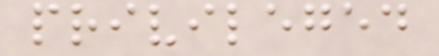privileged
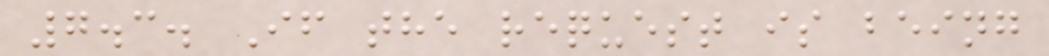7.3. If the request is being
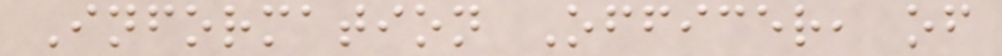Information Officer, of
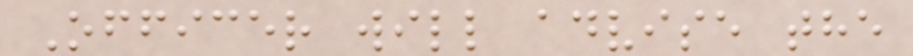Officer will advise the
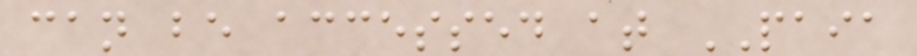can be accessed at PAIA
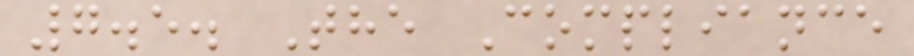7.5. The Compliance
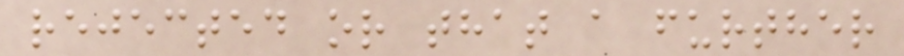rejected or that a further
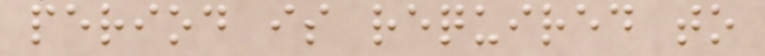period is required to
